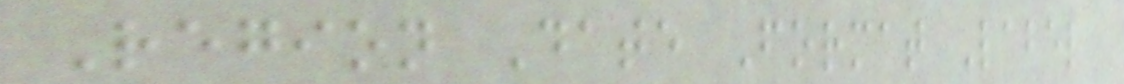Region Date Format Label
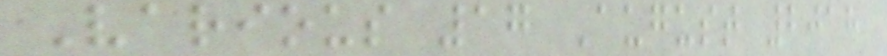Various 17 August 2018
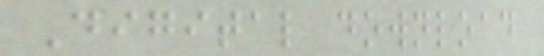Digital download
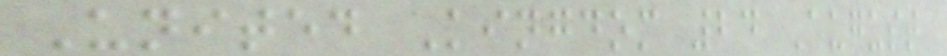United Kingdom 24 August
